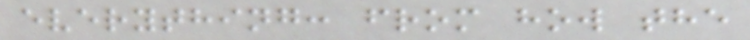everything: from how the
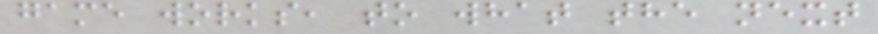game works, to what the next
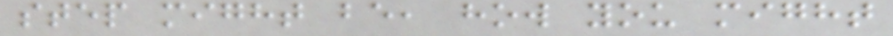step might be, how you might
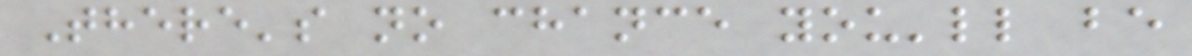There's no chance you'll be
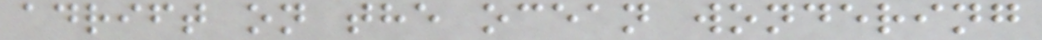adrift on the ocean wondering
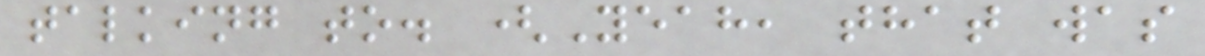talking to. (Yeah, that was
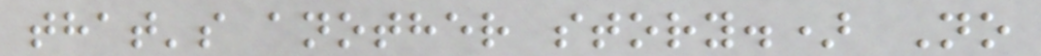that's another story.) No
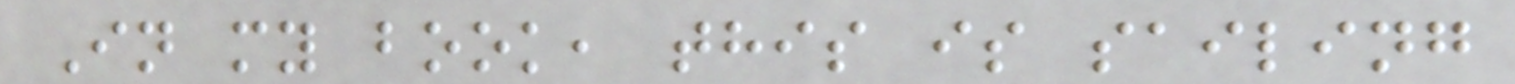In my book, this is sailing
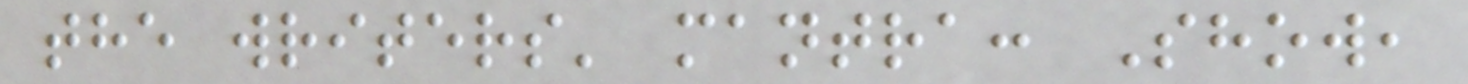the writers' mantra: Show,
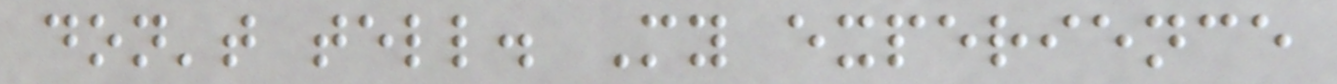don't tell. My experience
